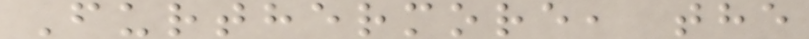Furthermore, the
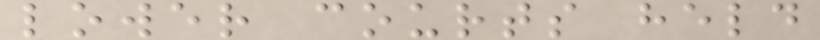lower courts held
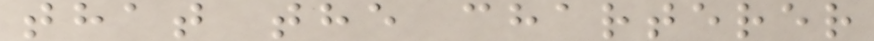that the charterer
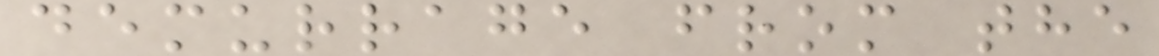demurrage from the
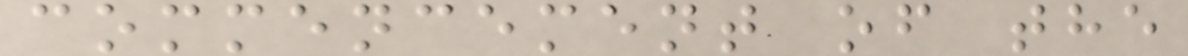commencement of the
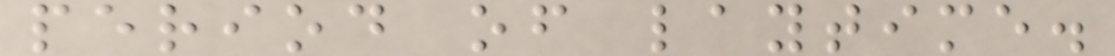period of laytime.
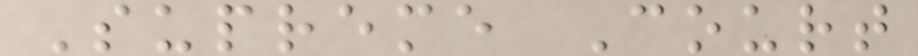Supreme Court
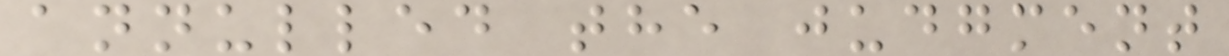annulled the judgment
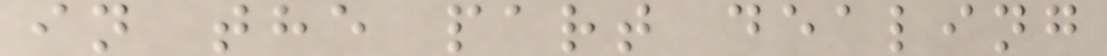in the part dealing
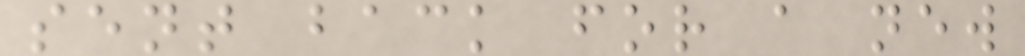sent back for a new
